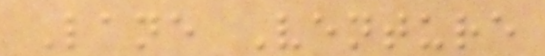Lane Venture
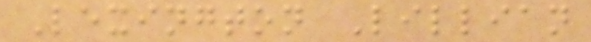Lexington Lillian
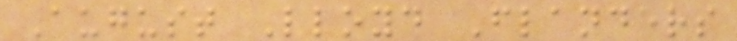August Lloyd Flanders
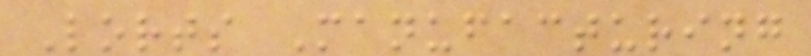Lorts Manufacturing
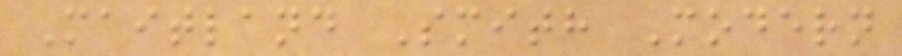Maitland Smith Modern
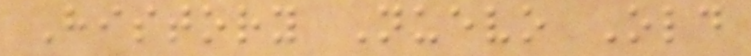History Nuevo Old
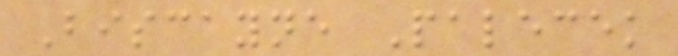Biscayne Palecek
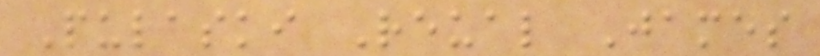Pulaski Reual James
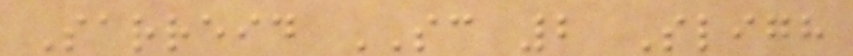Sarreid SC 2 Sligh
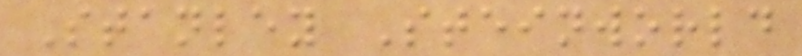Stanley Steinworld
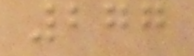277
